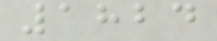1824
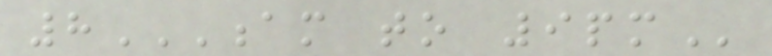8AM TO 9PM
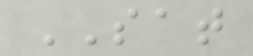SAT
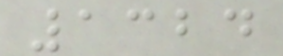1324
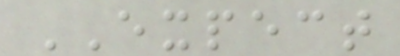EXPECT
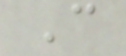C
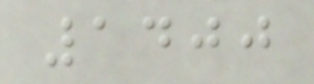1400
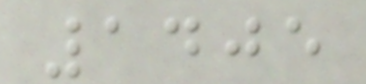1405
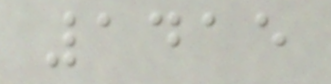1415
